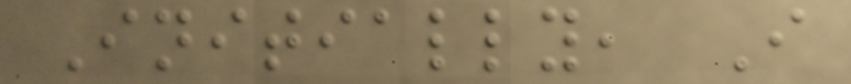Initially, I
